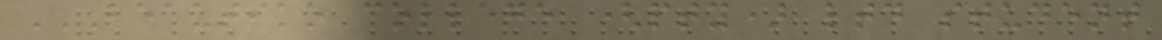BEAUTIKO COLLEGE (PTY) LTD STUDENT
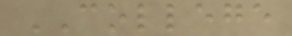COLLEGE
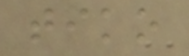tiko
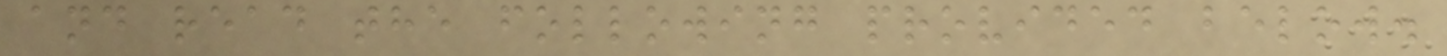and read the following provided below.
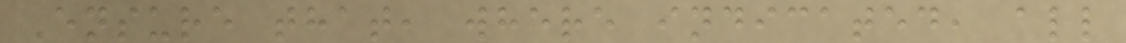Ensure that, where indicated, all
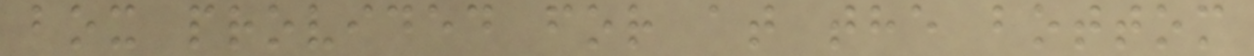box provided for at the bottom
